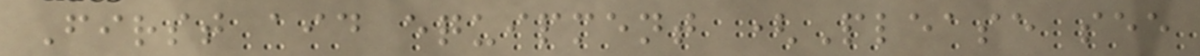First aid equipment (Please see
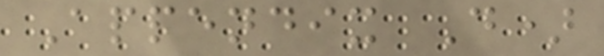Appendix D)
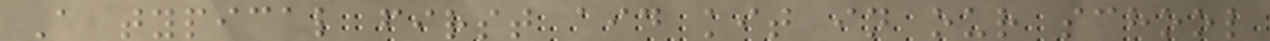A typical first aid kit in our school
